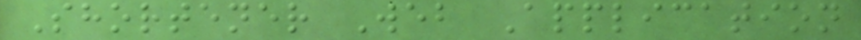Shortener Web Application
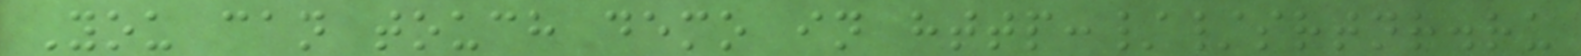You can touch demo in http://srtnr.ru
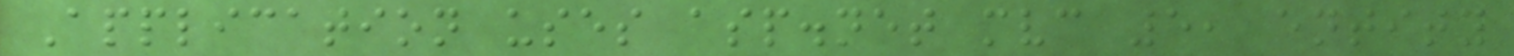Application uses asp.net mvc 5, entity
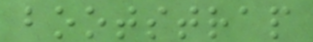bootstrap
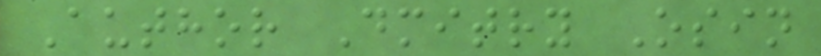Author Dmitry Osin
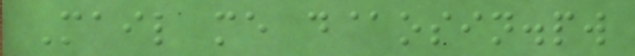Mail me d@osin.pw
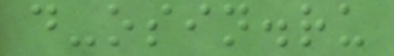d-osin.ru
